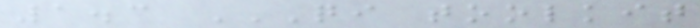1.3 QI TOOLKIT
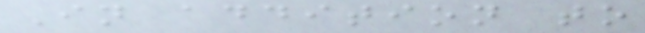In addition to
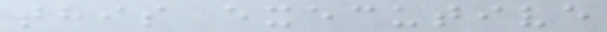this executive
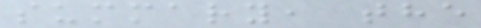summary, the
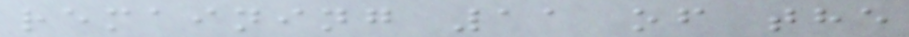remaining 11 of the
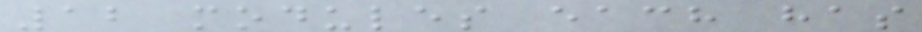12 modules each has
